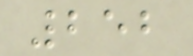252
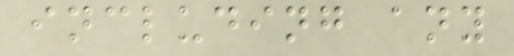including any
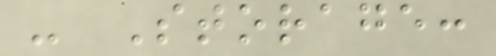- Storage:
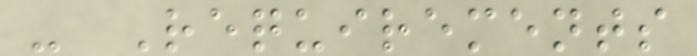- Requirements
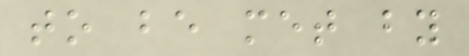to be met by
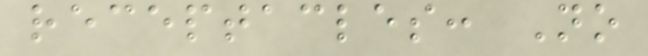receptacles: No
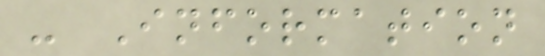- Information
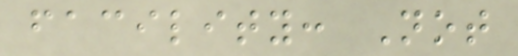facility: Not
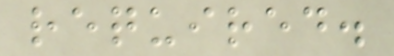required.
